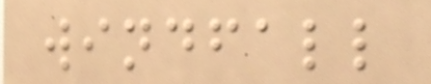windfall
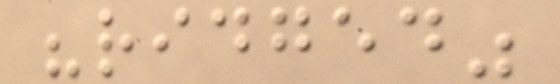"ridged"
